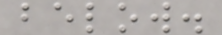below.
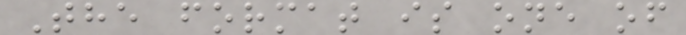The format is one of
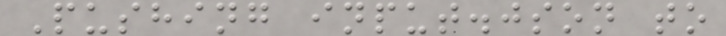Pushing input.json to
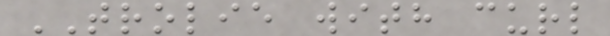TROLIE with curl
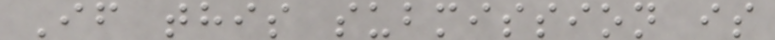If this submission is
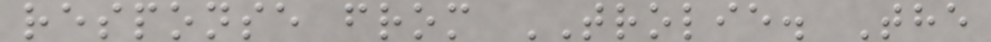response from TROLIE. The
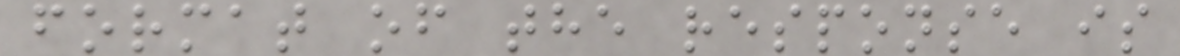format of the response is
